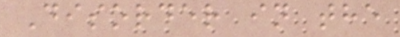Disorder in the
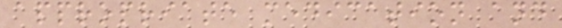appropriate medication and
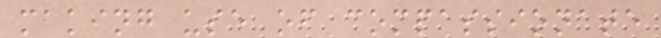making use of compassionate
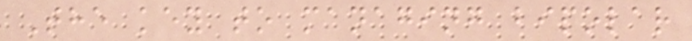The key to managing bipolar
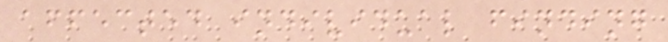affected individual finding
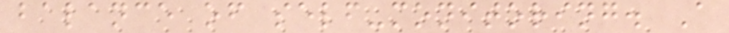balance of self-monitoring. A
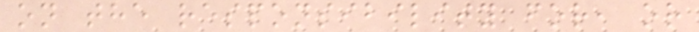on the responsibility for, or
